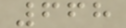668
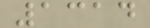1314
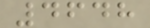4648
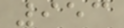953
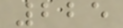225
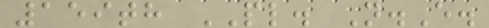159th PL. N.E.
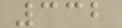332
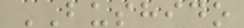BUSHIDO
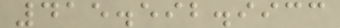415.592.9933
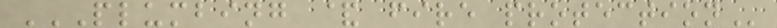PLUMBING & FIRE PROTECTION
